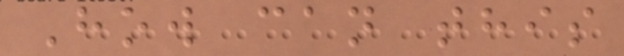How can this
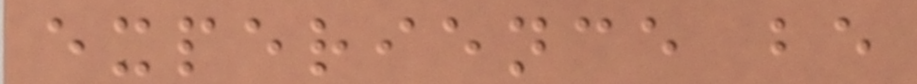experience be
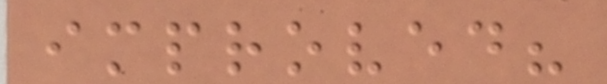improved?
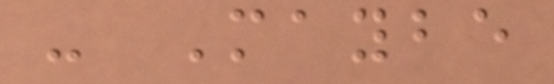- Maybe
